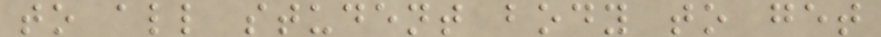to all student body to get
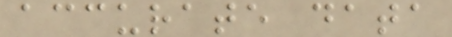accurate data
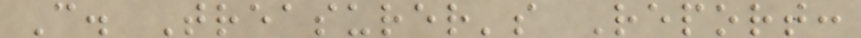C. Treasurer's Report:
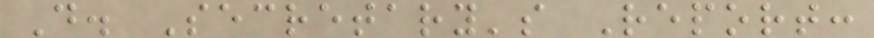D. Secretary's Report:
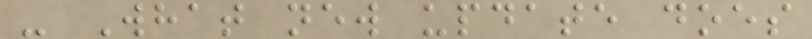- What new update does
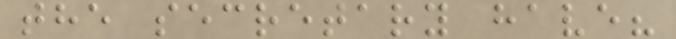the secretary have?
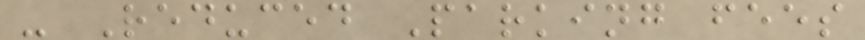- Reduced Parking fees
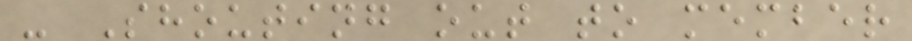- Shouting out to member
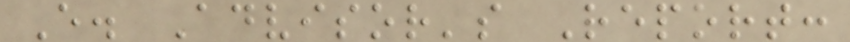E. Advisor's Report:
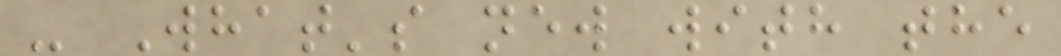- What's new with the
